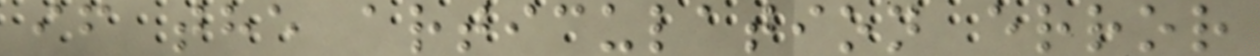if the articulation error
